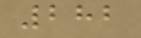282
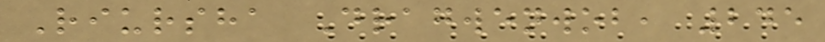Riursha Dragwenwob, 245
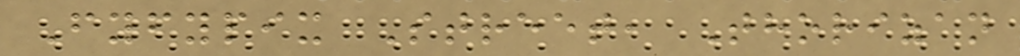Fyfypix Street, Thorizan
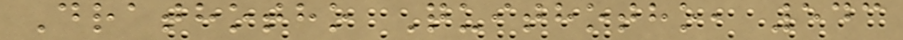Drathotho Quithotho, 543
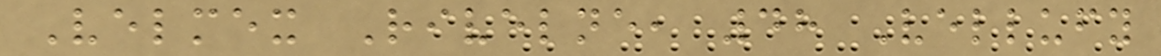Velmex Rivelne, 48 Vellufy
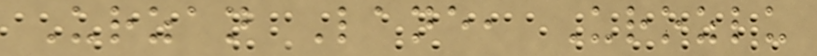Urzan Lane, Urozlu
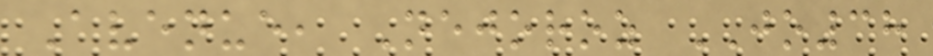Avenue, Nejoroz JO38
